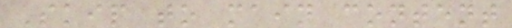Skip to main content
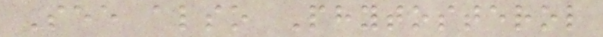See also Phytosterol
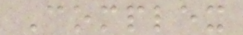Complex
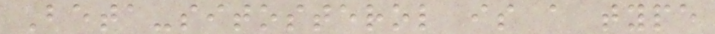Beta-sitosterol is a type
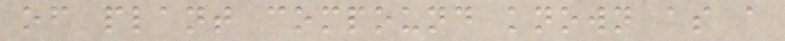of plant compound known as a
